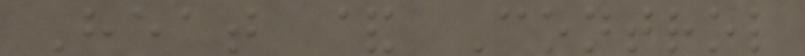Heat & Control
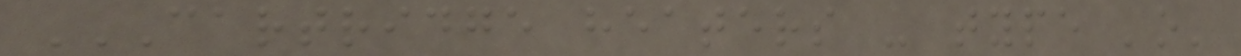CARTRIDGE HEATERS - TYPE 'O'
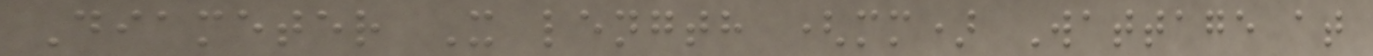Diameter X length (mm) Wattage at
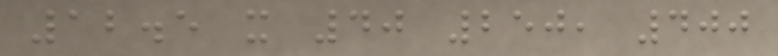12.5 x 40 250, 400
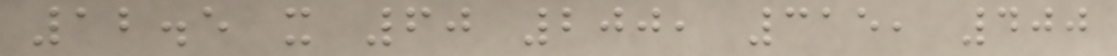12.5 x 60 200, 315, 400
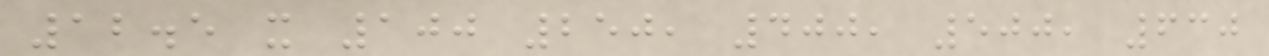12.5 x 100 250, 400, 500, 630
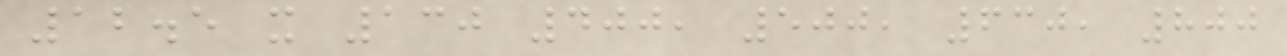12.5 x 130 400, 500, 630, 800
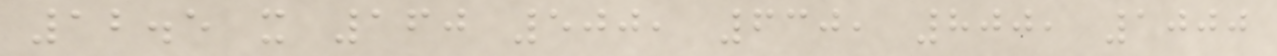12.5 x 160 500, 630, 800, 1000
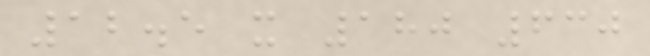12.5 x 180 630
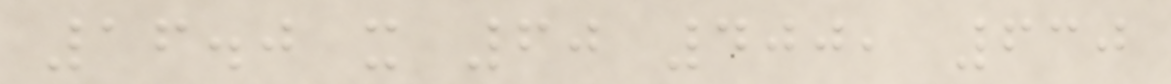16.0 x 60 400, 630
